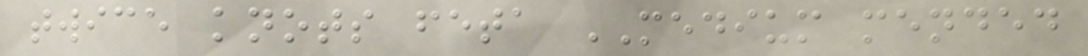twice knots feta MEDIUM mended
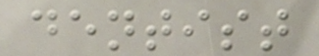dentist
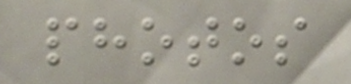photos
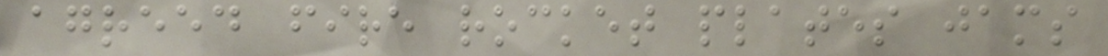agreed fire rocket plates jams
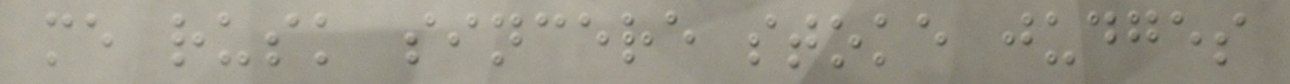me rusk sincere stoke judges
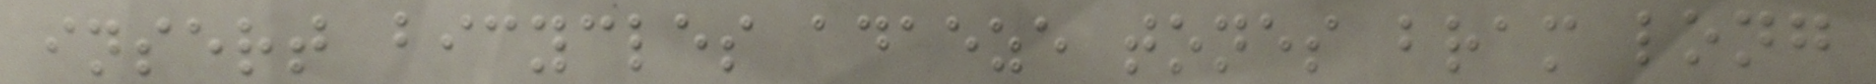insert bicycles adaeze tones bram long
